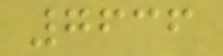7636
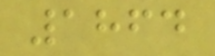1864
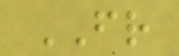FR
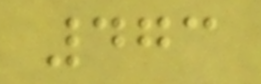473
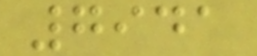7941
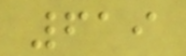619
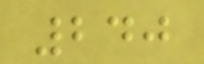240
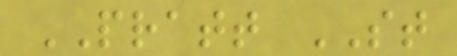PRATT ST
